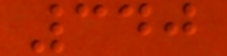340
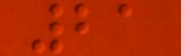21
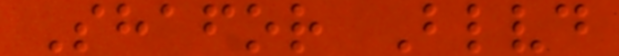Shafor Blvd
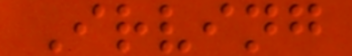Irving
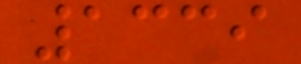1339
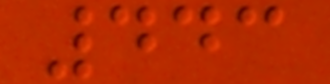443
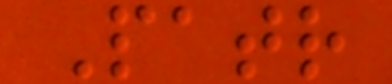Patr
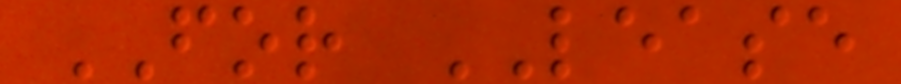FOR LEASE
